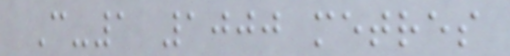C-1 1000 metres
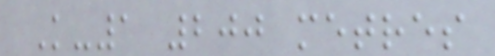K-1 200 metres
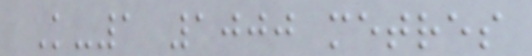K-1 1000 metres
